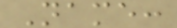Name:
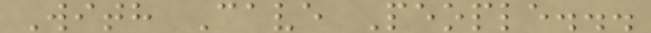With Cave People...
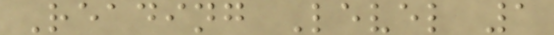Reading Level 1
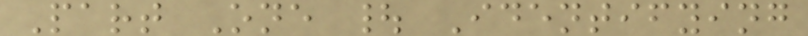Part One | Identifying
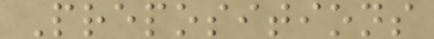Prepositions
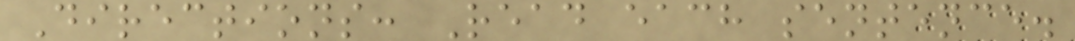Directions: Read each sentence.
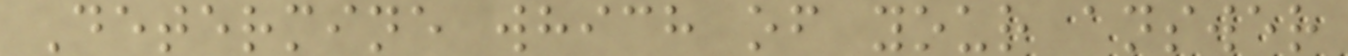Determine which of your answer
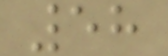58
